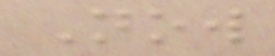Now
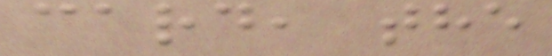card, the
